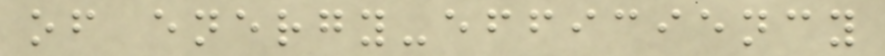of energy-efficiency
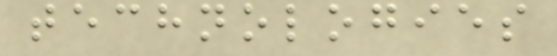technologies
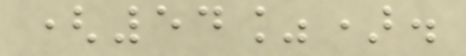(54%).
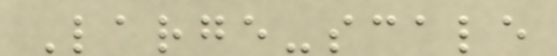Large-scale
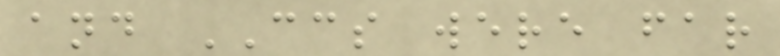and CCS were far
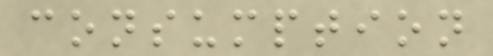consumption
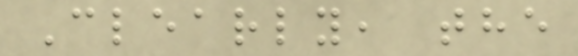Clearly, the
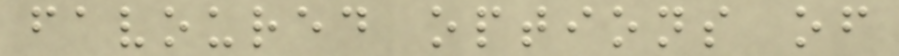favoured options of
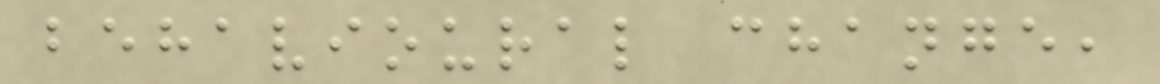behavioural change,
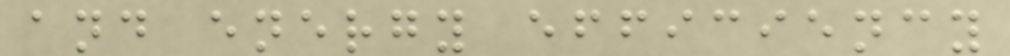and energy efficiency
